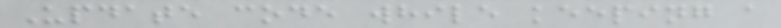Update code while keeping a
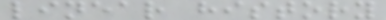linear history
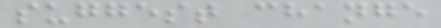suggest change
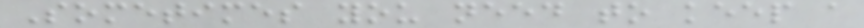Sometimes you need to keep a
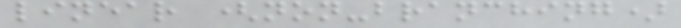linear (non-branching)
